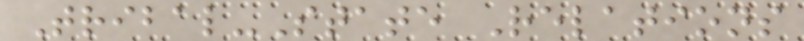Tribal-State Relations
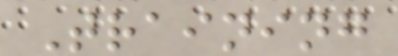Training
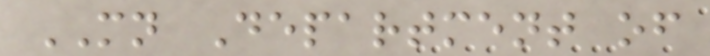MN Department of
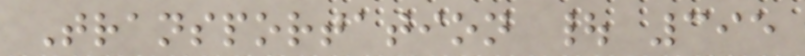Transportation | 395
